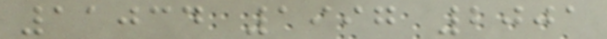11034 1997 2001
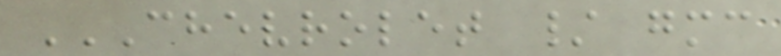CHEVROLET / GMC
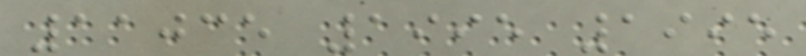11035 1995 1995
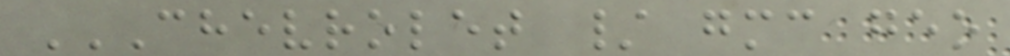CHEVROLET / GMC GEO
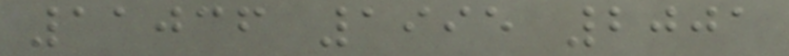11036 1995 2001
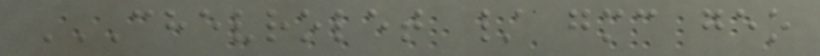CHEVROLET / GMC GEO
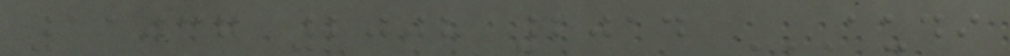11037 2008 2014 AUDI
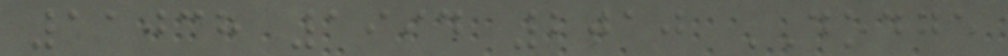11038 1994 2010 DODGE
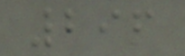296
